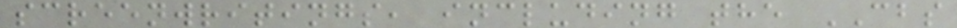screenwritings, including the CBS
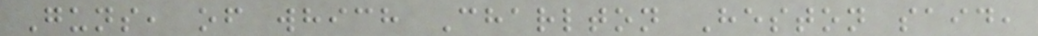Guns, of which Charlton Heston said,
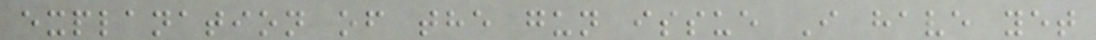explanation of the gun issue I have yet
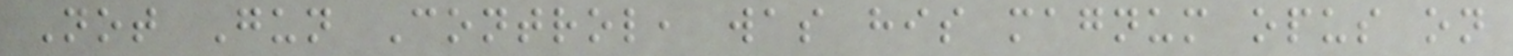Not Gun Control, was his magnum opus on
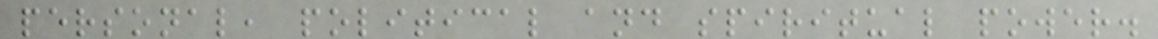personal, political and spiritual power.
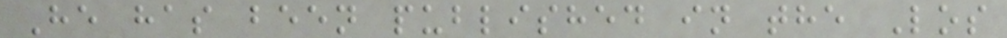He has been published in the Los
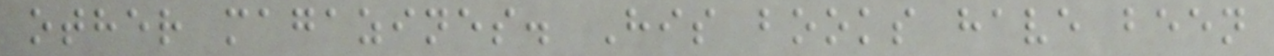other magazines. His books have been
